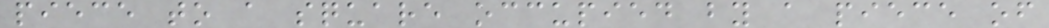piece to a square occupied by a piece of
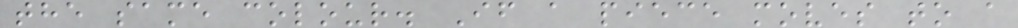the same colour. If a piece moves to a
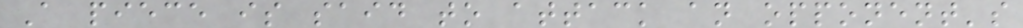A piece is said to attack an opponent's
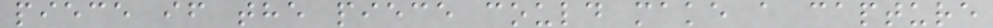piece if the piece could make a capture
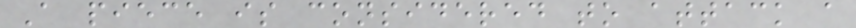A piece is considered to attack a
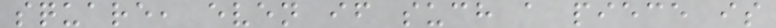square, even if such a piece is
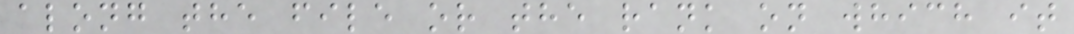along the file or the rank on which it
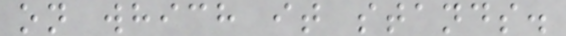on which it stands.
